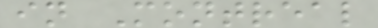in Montreal
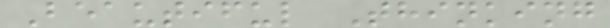Beautiful Thinking
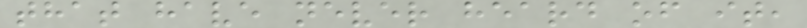that have never heard of it,
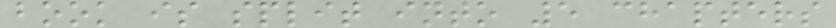book is split into 5 chapters
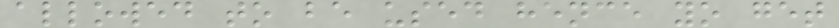allowed to be used hence yo get
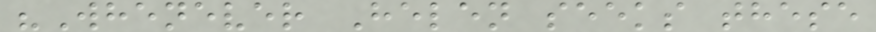"Whenever Helen seeks these
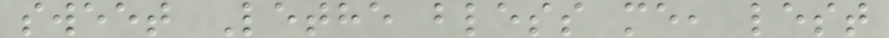sweet Lethe bless me, lest
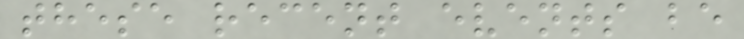these recent events be
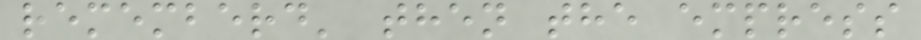rememberd' then the empress
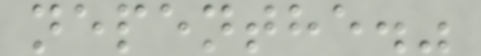nepenthe."
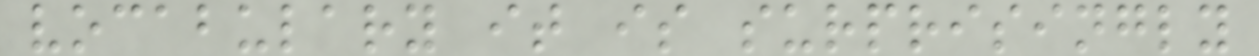vocabulary it is surprisingly
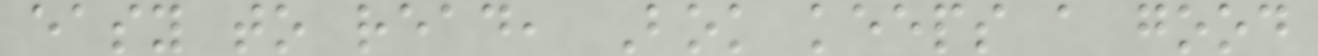easy to read, Bok keeps a good
